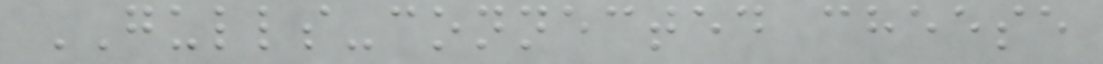GULLS-connected cheese
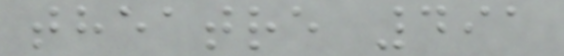theatre 491
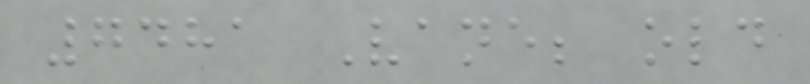7481 Vane; old
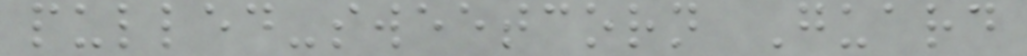pulled-sweetcorn Guard
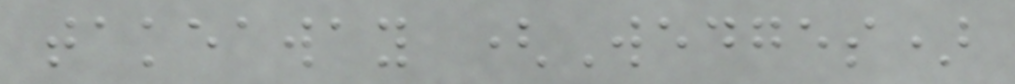takeaway (Wedges)
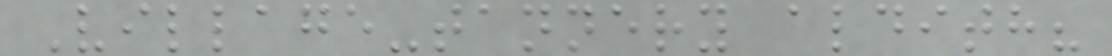Village-tannery aldith?
